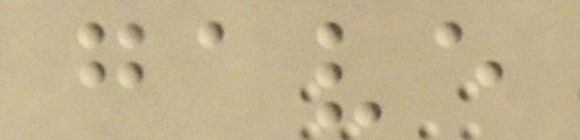gave
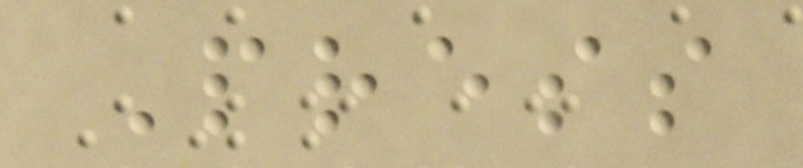Press
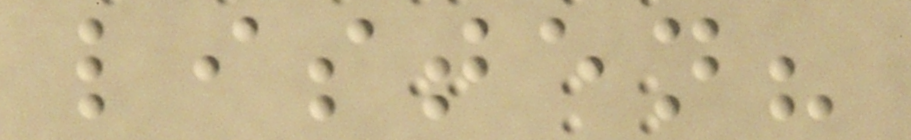listen?
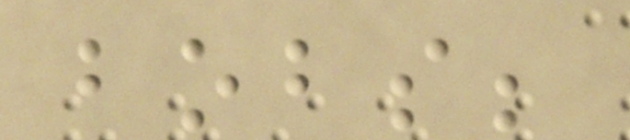bobs;
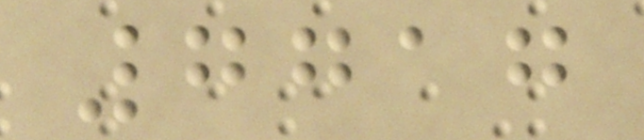7717
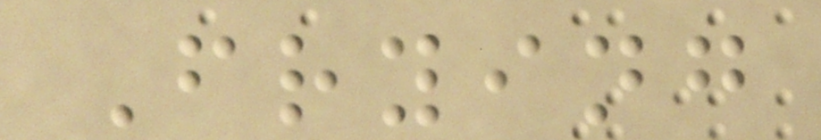Frying
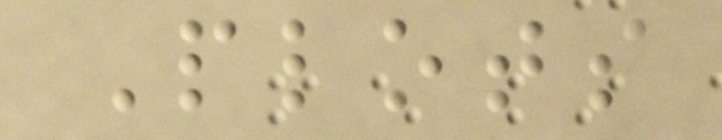Plots
